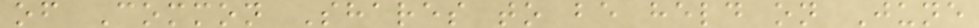of Common Shares to be held on June
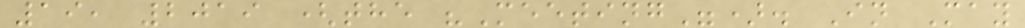19, 2019 (the "Meeting"). In May
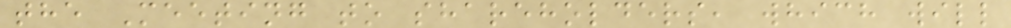the Meeting to shareholders, which will
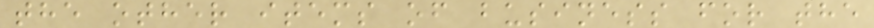the other items of business for the
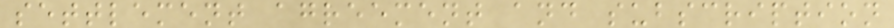settlement agreement and subscription
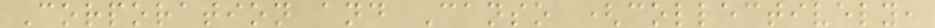Corporation and Canso (collectively,
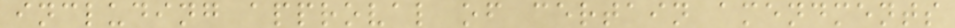including approval of certain amendments
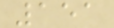151
